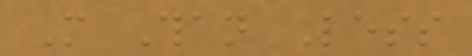More Than Less
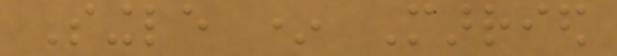Single * Married
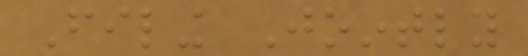Filing Jointly
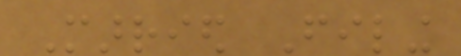Married Filing
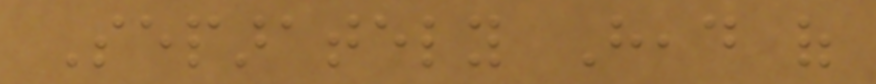Separately Head of
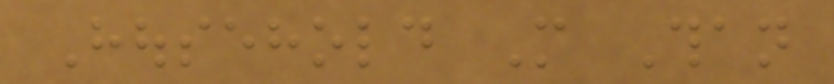Household More Than
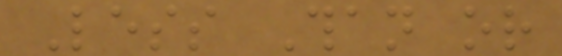Less Than or
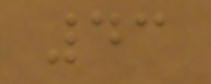43
